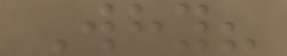Why?
